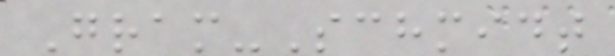Gram-Schmidt
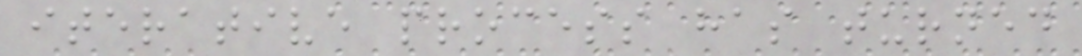iterative process has turned
